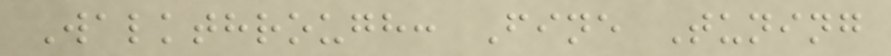Walkthrough: Fine Tuning
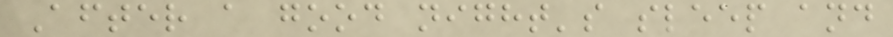After a good night's sleep and
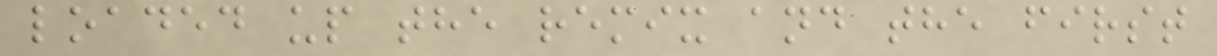loaded up the remix and the first
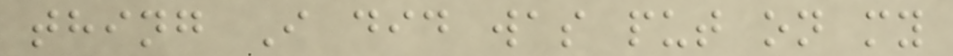thing I did was put on my
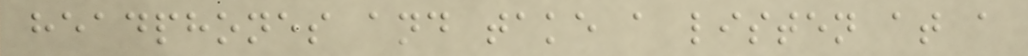headphones and take a listen at a
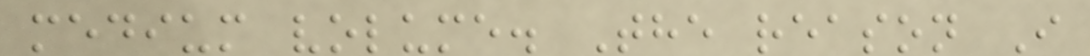medium volume. The reason I
